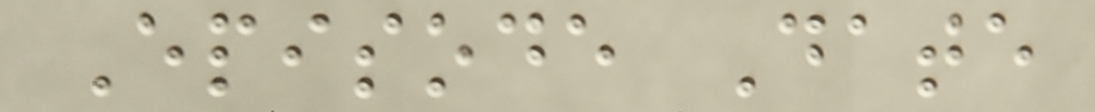Episode Date
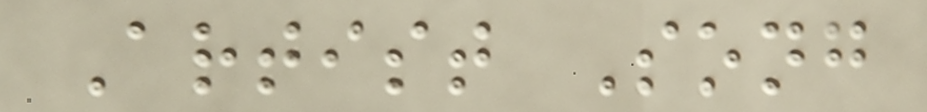Artist Song
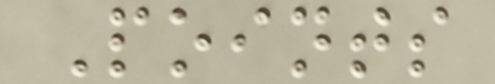Points
